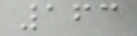163
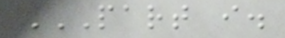PART I.
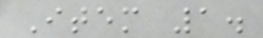Item 1.
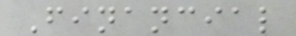Financial
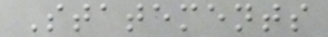Statements
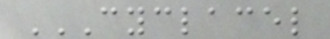CYCLACEL
